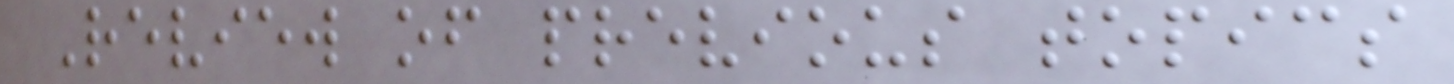Review of previous topics
